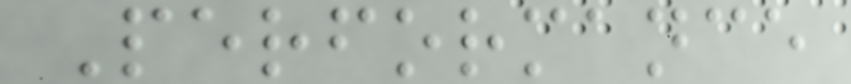Performance
